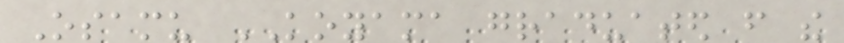Osamu KOYAMA graduated from the
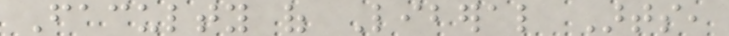Faculty of Liberal Arts,
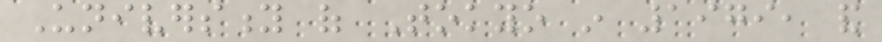University of Tokyo in 1979, and
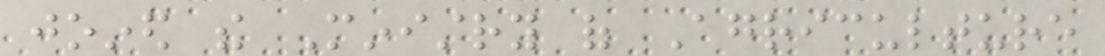joined the Ministry of Agriculture
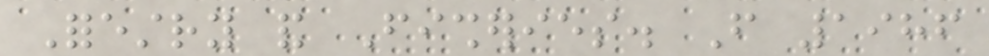Forestry and Fisheries. From 1986
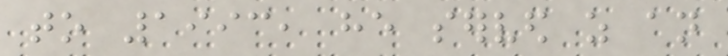to 1993, he served as an
